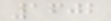1602
